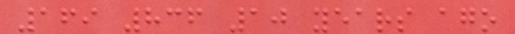169 836 10 years ago
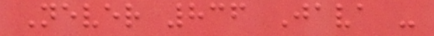Never 836 Java -
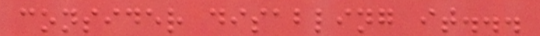consider disabling it...
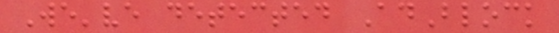We've detected AdBlock
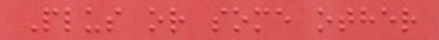Plus or some other
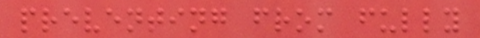preventing from fully
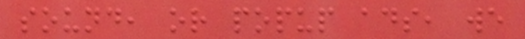sound, or popup ads, we
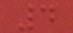4
